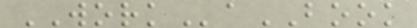WORKaBOOK
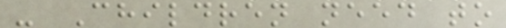- Children need to
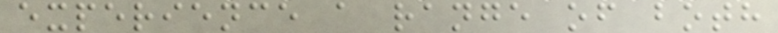experience a range of both
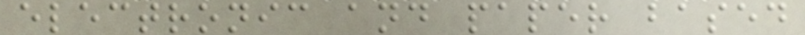electronic and paper based
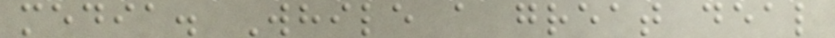media. While a great deal
